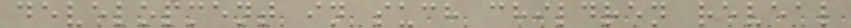development in such children reveal
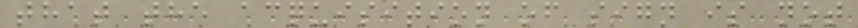that the acquisition of sign is not
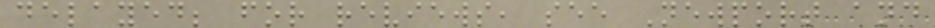delayed; for reviews, see Newport and
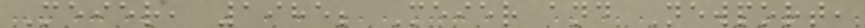Meier, 1985; Meier and Newport,
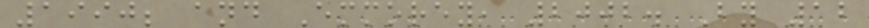1990; and Emmorey, 2002. By 12
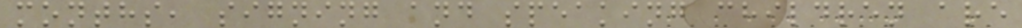months, signing and speaking children are
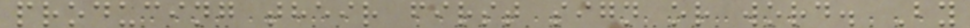producing their first sign or word. By
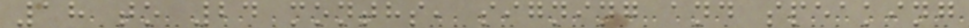18 to 24 months, signing and speaking
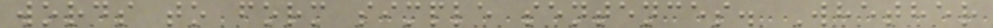words to form simple sentences. Whether
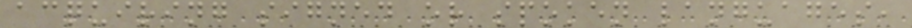acquiring signed or spoken languages,
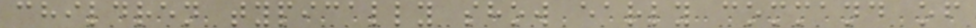children typically show early command of
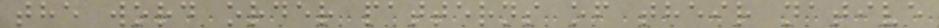the word order patterns of their native
